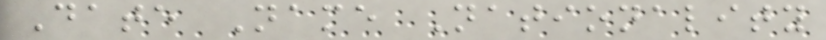Date Name Nationality
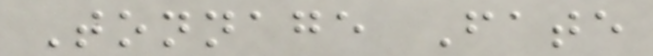Tonnage Fate
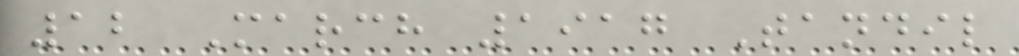12 March 1917 Tandil
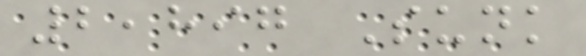2,897 Sunk
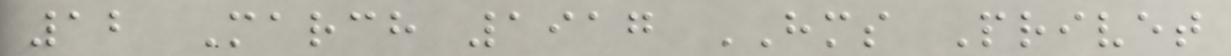12 March 1917 HMS Privet
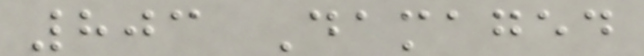803 Damaged
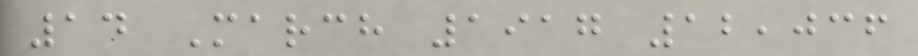14 March 1917 12,036
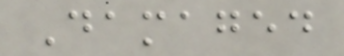Damaged
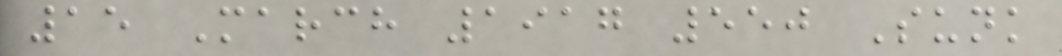15 March 1917 550 Sunk
